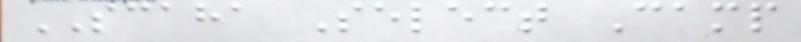SCAHA Select Camp
